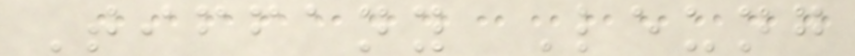Tiffany Leung
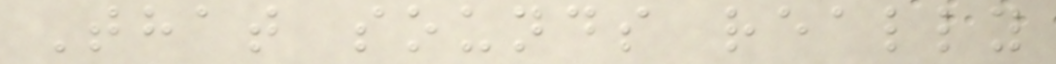That sounds really
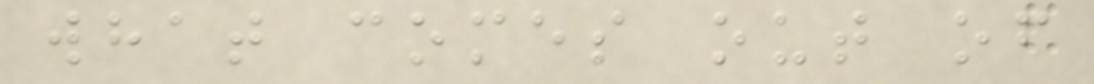what comes out of
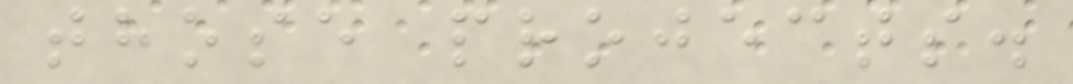those projects.
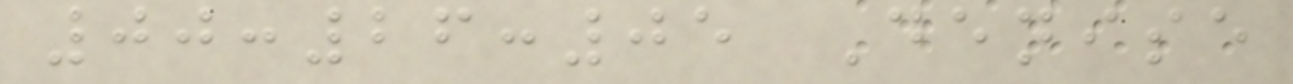00:26:05 Denise
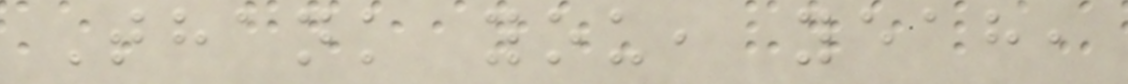Thank you, yeah,
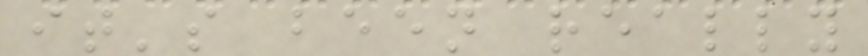it's been really
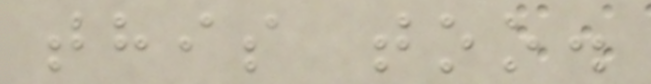this too.
